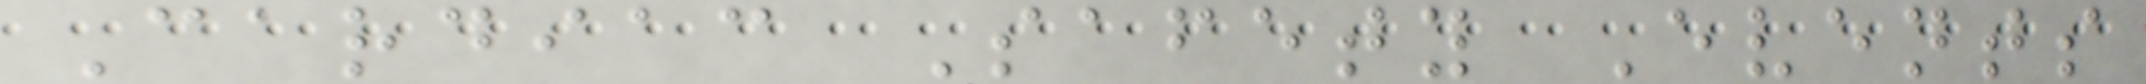Cardiac Safety Events
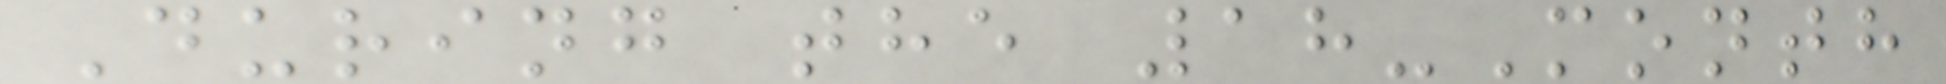During the 18-Month
